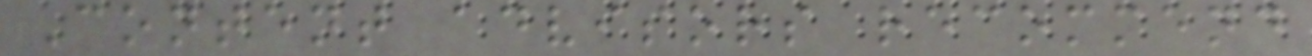Content advisors recommend
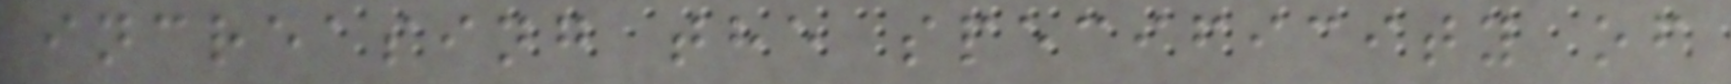increasing the specificity of
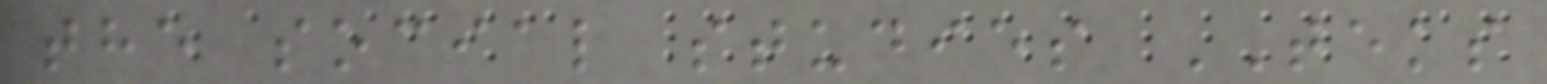the social studies TEKS
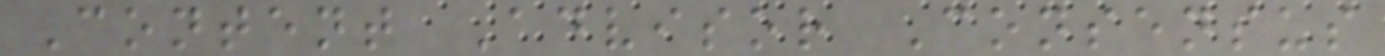Content Advisor Consensus
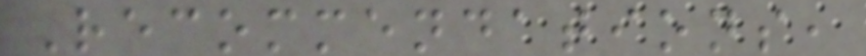Recommendations,
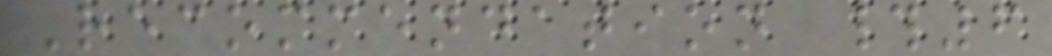Recommendation #6
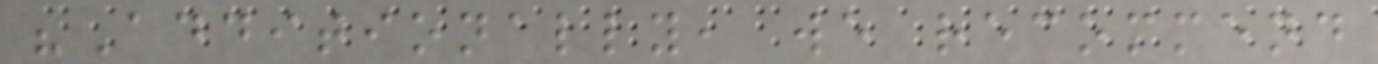"Additionally, we recommend
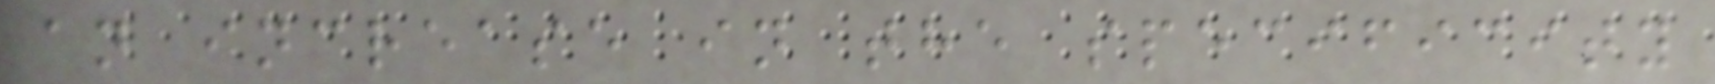an increase in the specificity
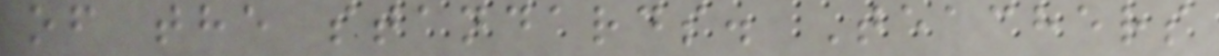of the standards. Teachers
